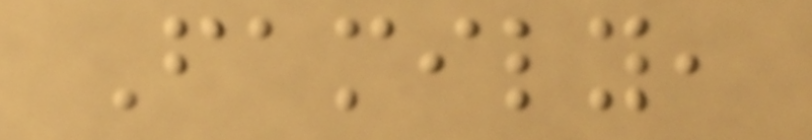Family,
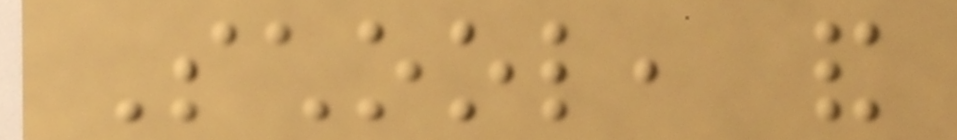School, and
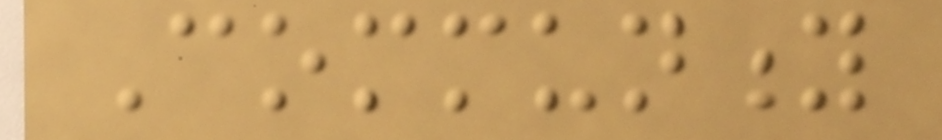Community
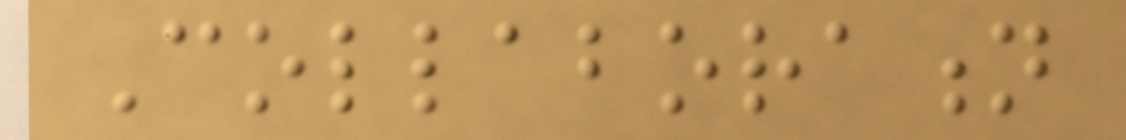Collaboration
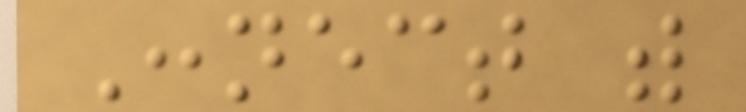Connect with
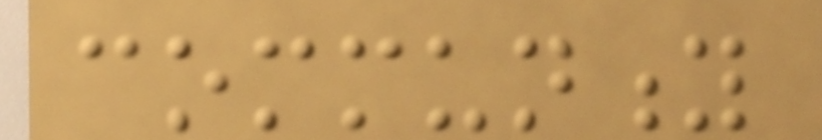community
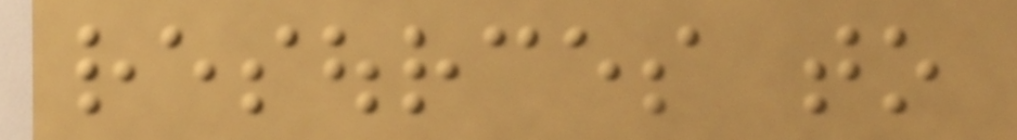resources to
